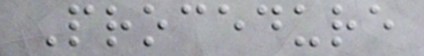Procedure
